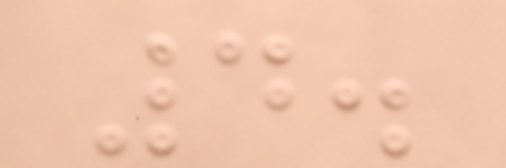4.
